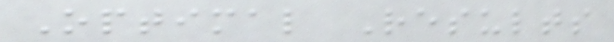Optimal Results
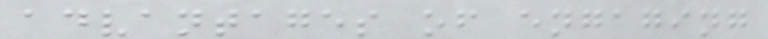advantages of engaging
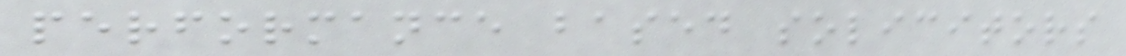performance based solicitors
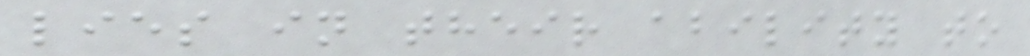lies in their ability to
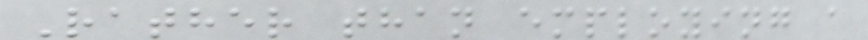Rather than employing a
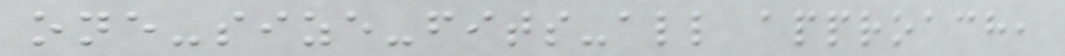one-size-fits-all approach,
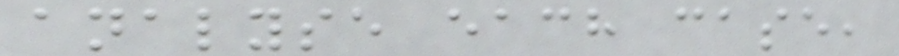analyse each case,
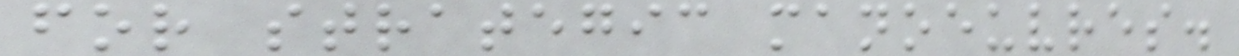for strategic manoeuvres.
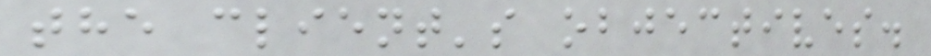the client's objectives.
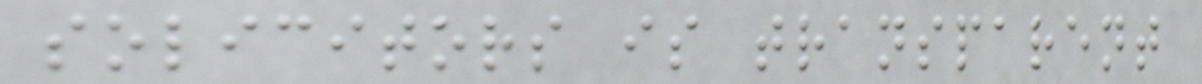solicitors is transparent
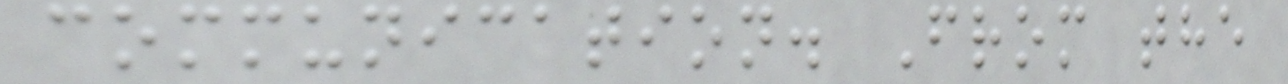communication. From the
